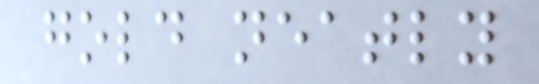gold neatly
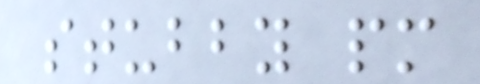stubby pm
